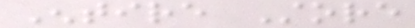Entire Store
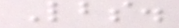Lbs.
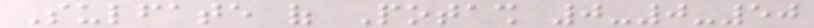Sulfate of Potash 0-0-50
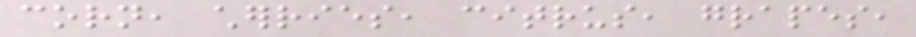corn, cherries, citrus, grapes,
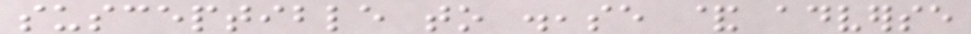susceptible to disease & adverse
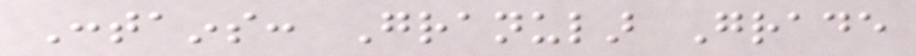Contains: Granular Grade
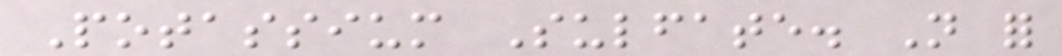Potassium Sulfate. Not for
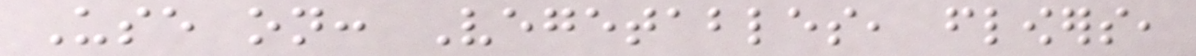Use on: Vegetables, flowers,
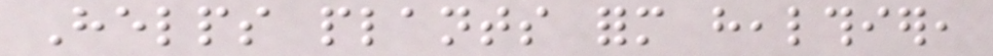Helps plants form healthier,
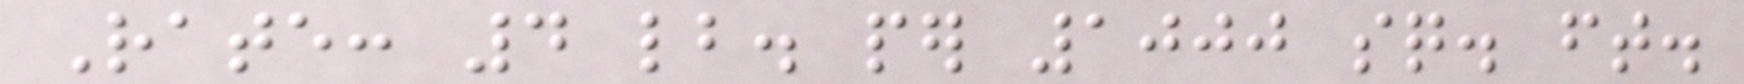Rate: 4 lb. per 1000 sq. ft.
